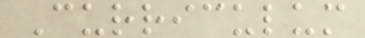Curriculum
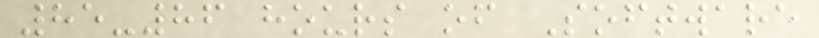85-86 hours of Software
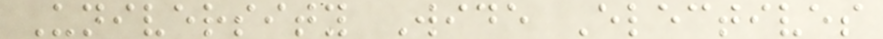University Wide Electives
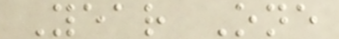Year One
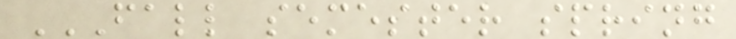FALL SEMESTER SPRING
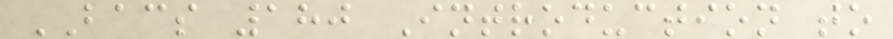BACS 180 Introduction to
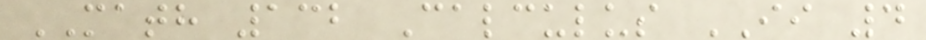MATH 132 Calculus II 4
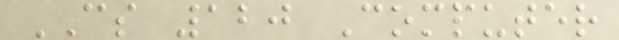CS 120 Computer
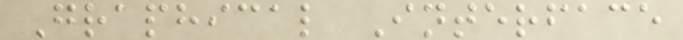Graphical Interface
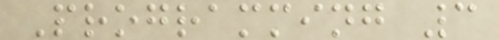Programming 3
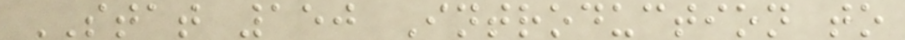STAT 150 Introduction to
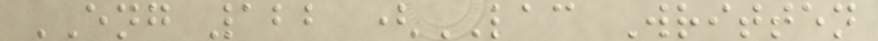ENG 122 (LAC Written
